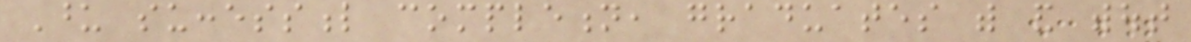Upon successful completion, graduates with and without
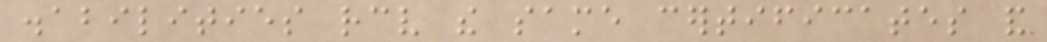disabilities receive the same certificates and
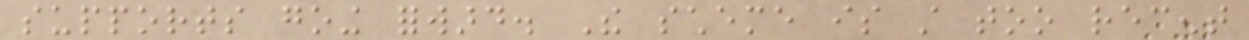supports going forward. The scheme is still too recent
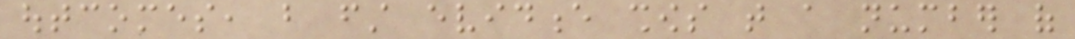outcomes, but first evidence shows that a number of
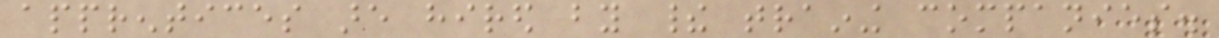apprentices are hired by their training companies.
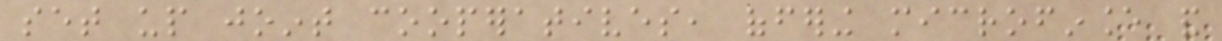set up joint cooperatives, offering microfinance and
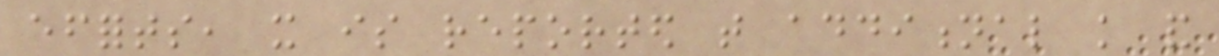efforts, it is reported that additional knowledge and
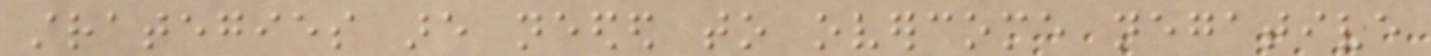strategies are needed to overcome negative
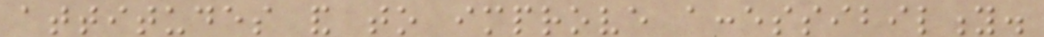attitudes and to improve accessibility.
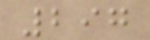297
